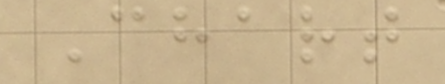Chart
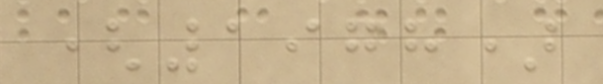(1978)
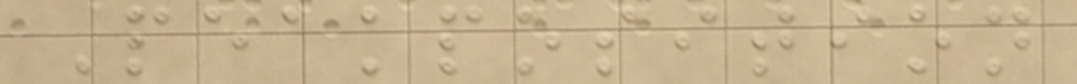Peakposition
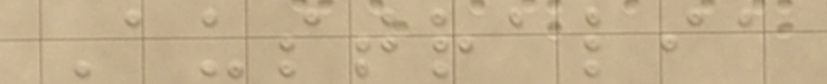Australia
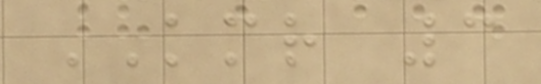KMR 3
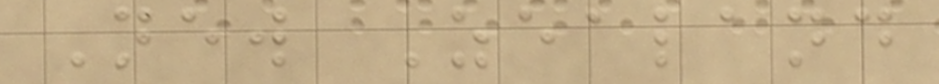New Zealand
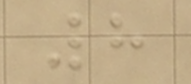8
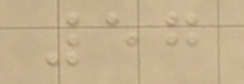57
